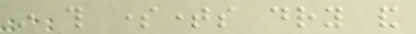in this sometimes dry and
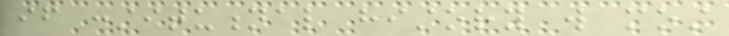if constitutional history will most
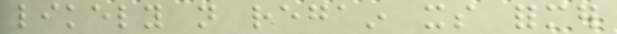likely not regain its former
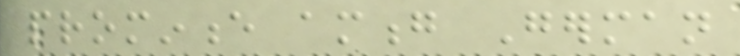prominence among German
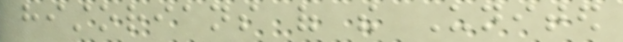historians of the United
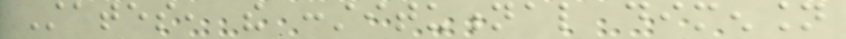States, the constitutional dimension
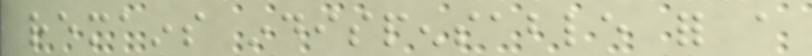remains indispensable for a
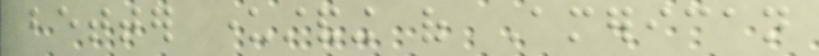better understanding of American
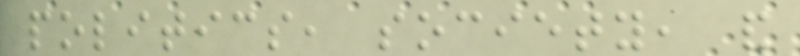politics, society, and
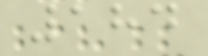184
